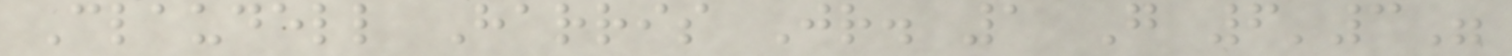Claudell Harris Jr. 1 G 6'3"
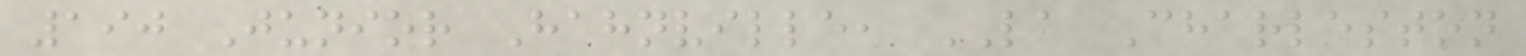190 Junior Hahnville, LA Charleston
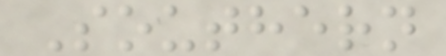Southern
